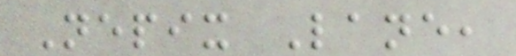Nepix Lane,
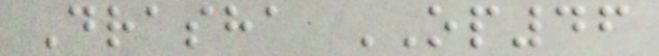Drasha OP46
